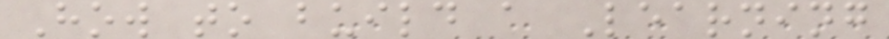How to build a Learning
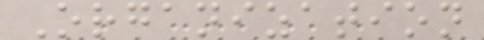Organization
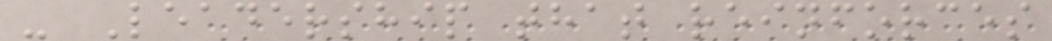- Leadership that reinforces
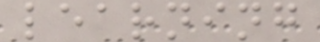learning
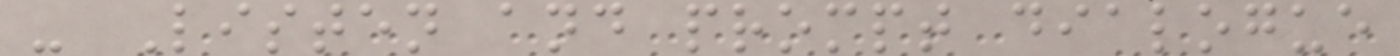- Listen and prompt dialogue
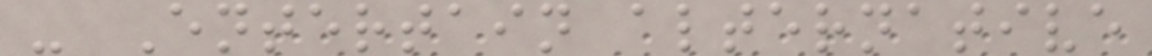- Entertain alternative
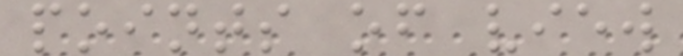points of view
